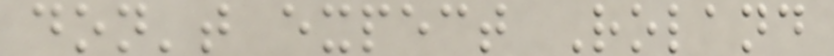don't expect Roland
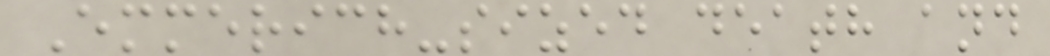Emmerich-sized death and
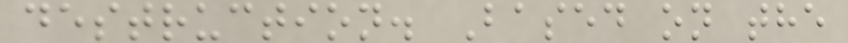destruction. Based on the
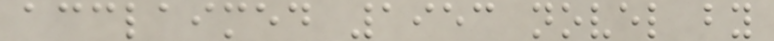acclaimed 1953 novel by
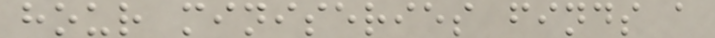hour miniseries finds a
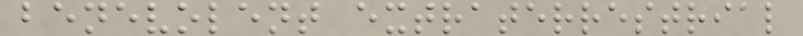benevolent extraterrestrial
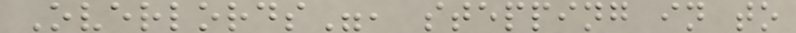Overlords", stepping in to
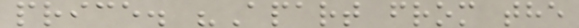price. "Apart from the
